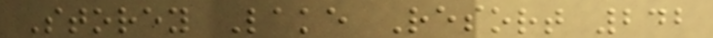Storey Lake Resort 242
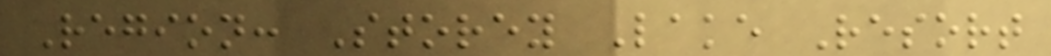Region: Storey Lake Resort
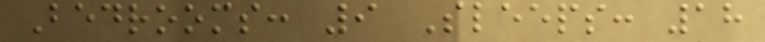Bedrooms: 9 Sleeps: 18
